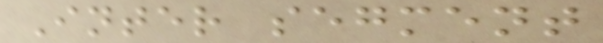Inter segment
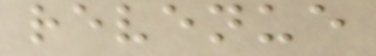revenue
